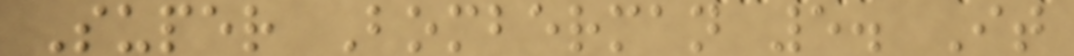Super Bomberman 5. It
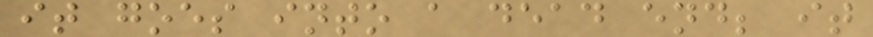it goes into a dead end; it
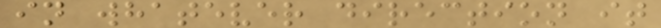in whatever direction it
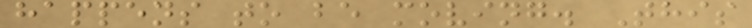happens to be moving. This
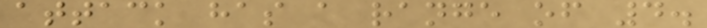attack has a range of 4.
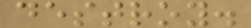destroy.
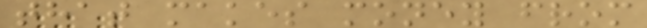that makes money from
